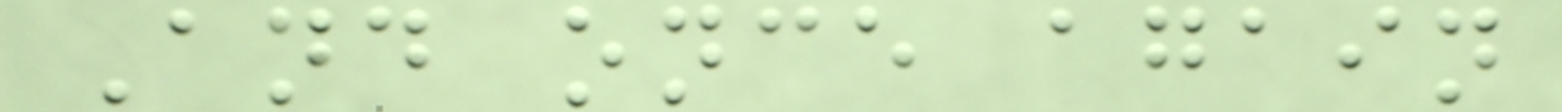And once again
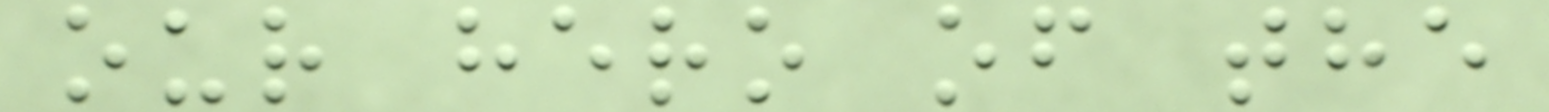our hero of the
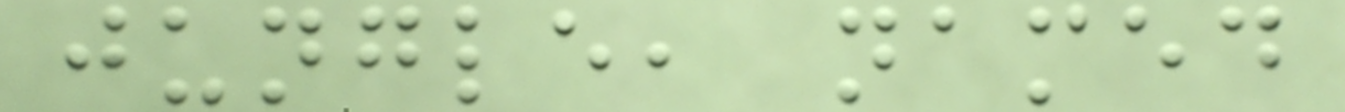jungle, named
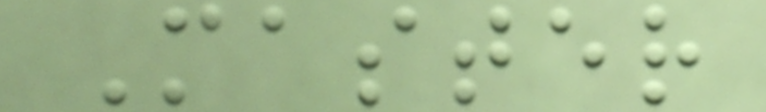Master
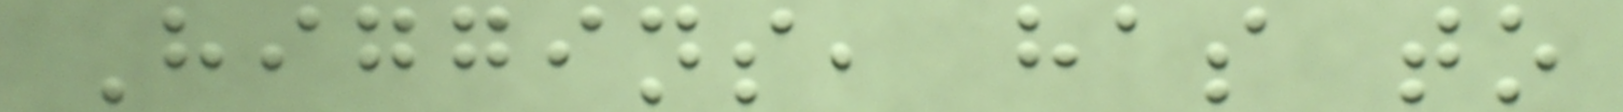Higgins, has to
